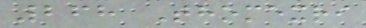268 Thomexri
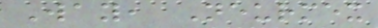Way, Neurmex
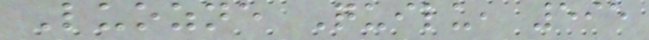Luozne Quilu, 595
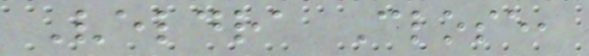Veldra Close,
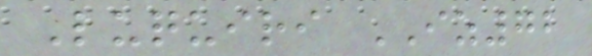Luquiri IZ72
